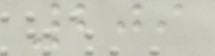209
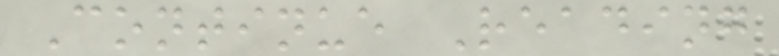Continue Reading
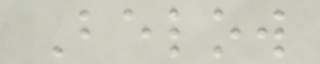Below
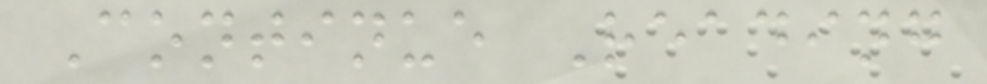Continue Reading
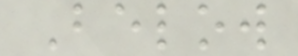Below
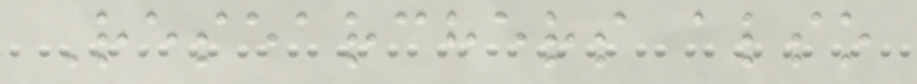Researchers also
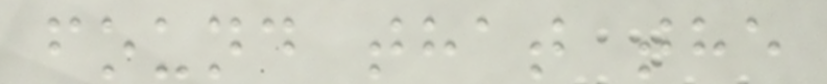found that the
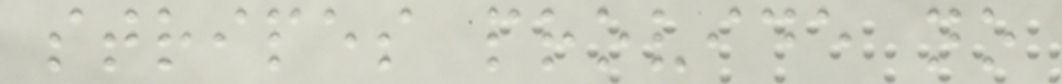stripes provide no
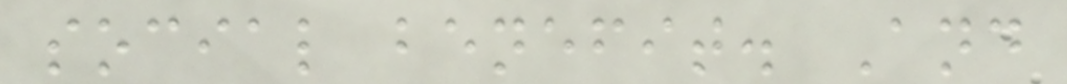social benefit. And
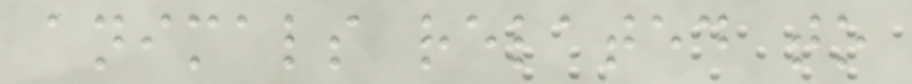animals related to
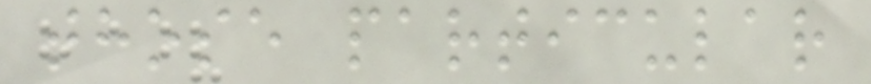those particular
